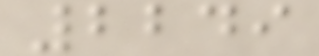2249
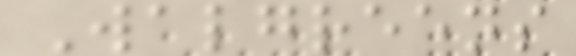Walgreens
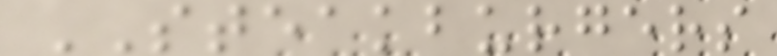STEAKBURGERS
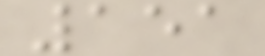151
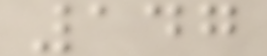147
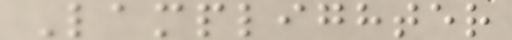Lamplighter
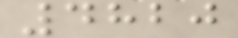4820
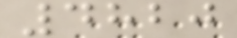4820
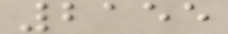2155
